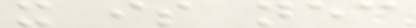it is necessary
